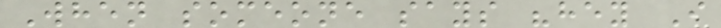When someone says "hey I
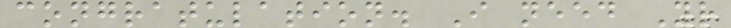congratulation. I need Yr
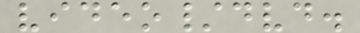video/dvd.
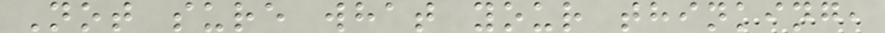Not sure what your thinking,
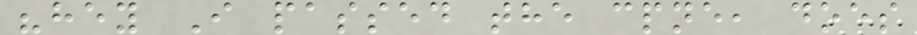"hey I passed the cpne, does
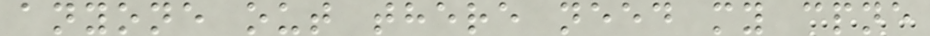anyone out there need my cpne
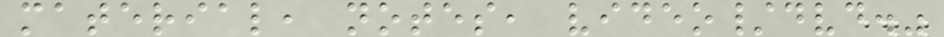material, notes, video/dvd."
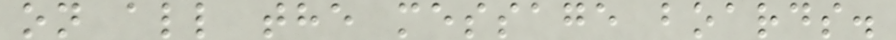on all the message boards.
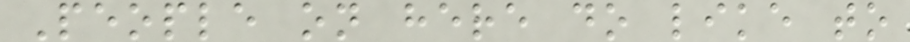People on here do like to
